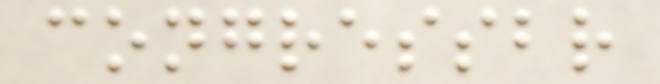congressbr
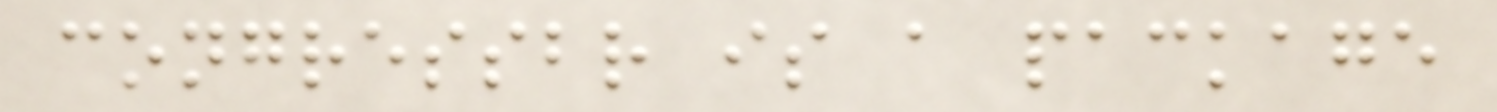congressbr is a package
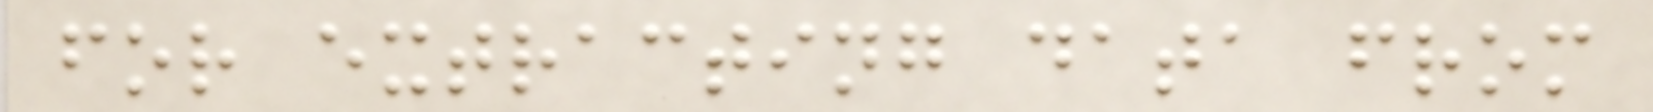for extracting data from
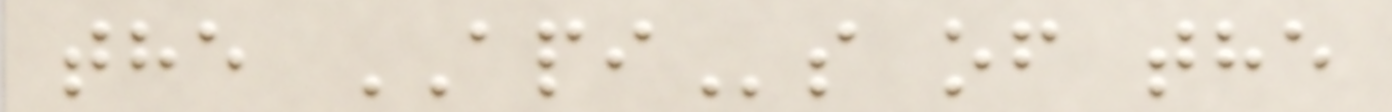the APIs of the
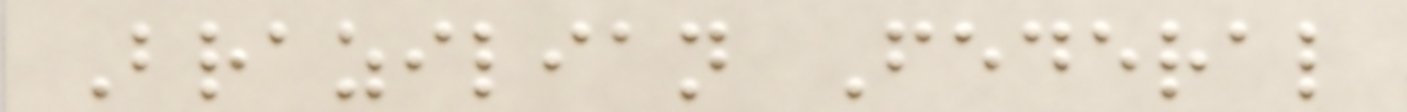Brazilian Federal
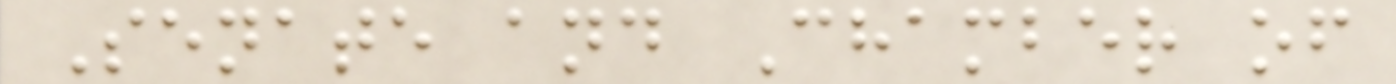Senate and Chamber of
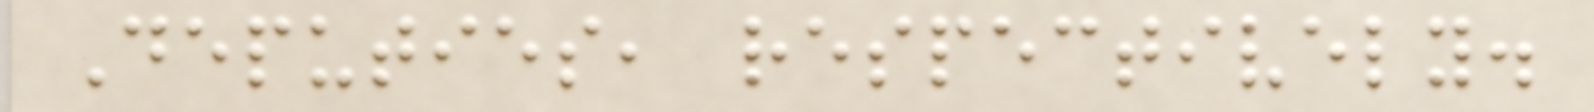Deputies, respectively.
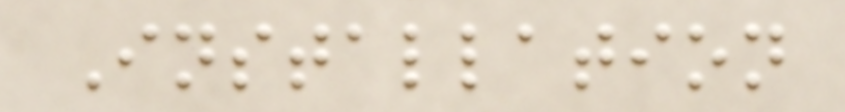Installation
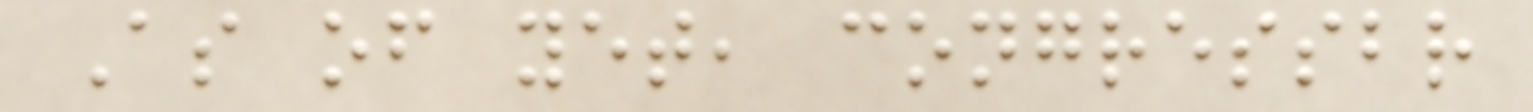As of yet, congressbr
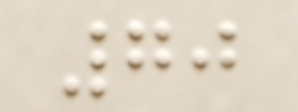70
